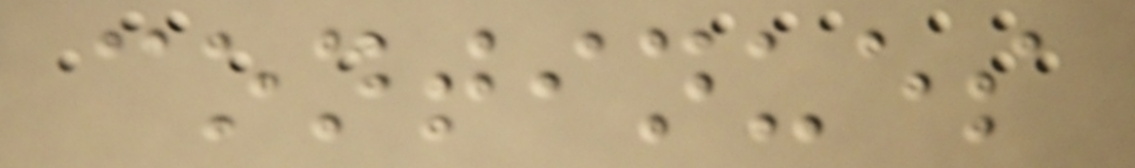continues
